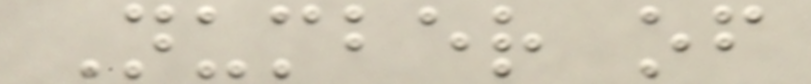Number of
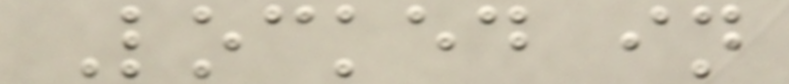Locked in
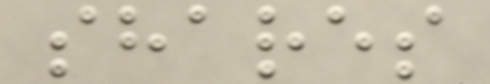shares
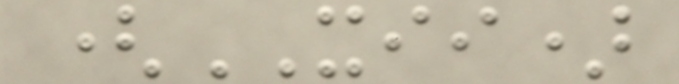(XII)
